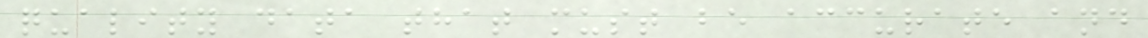quality data that must be accurate and
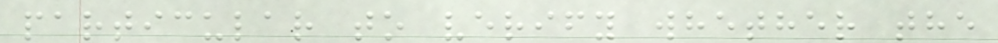particular to verify whether the
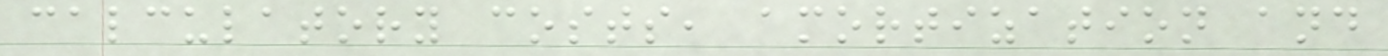calculatory costs, amortization and
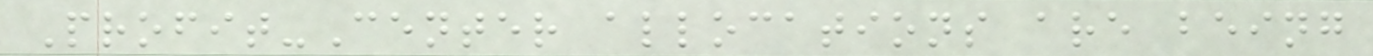Profit-Center allocations are being
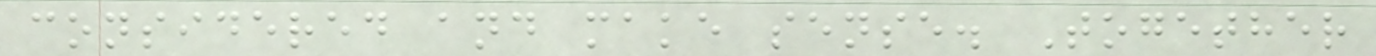considered and make sense. Together
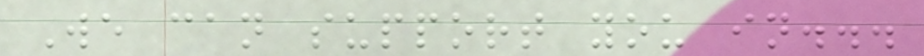We can support you in...
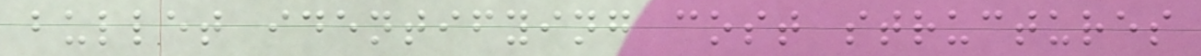bullet identifying cost structures
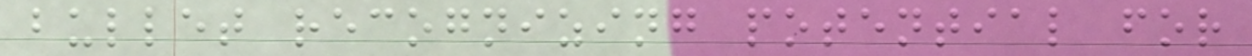bullet recognizing potential for
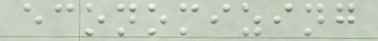economizing
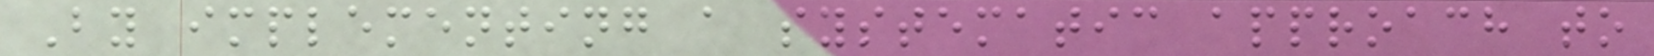By implementing a systematic approach to
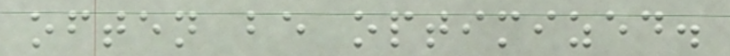often be optimized.
